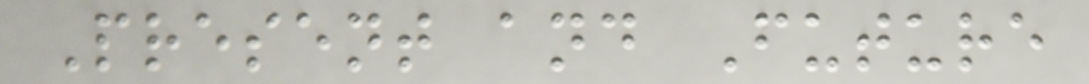Present and Future
